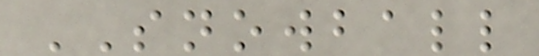SNOWBALL
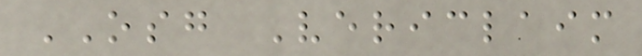OSG Vericlaim
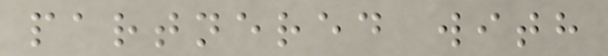partnered with
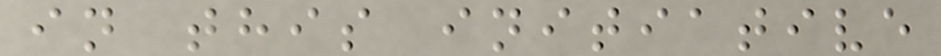in this initiative
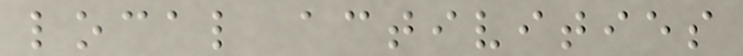local activities
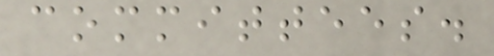committees.
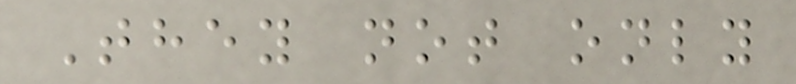They not only
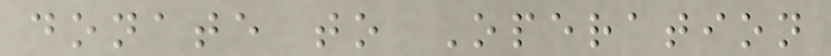donate to Operation
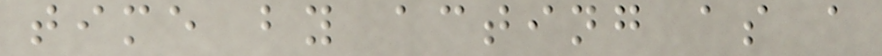time by acting as a
